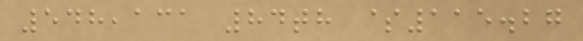548,131 84th $115.27
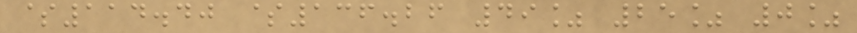$114.40 $136.26 49% 25% 0%
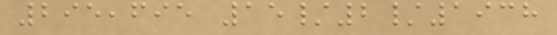295,695 15/2/1938
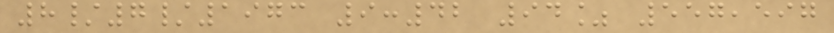8/7/1973 9:42 94% 557,597
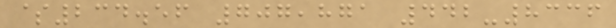$234.56 707,871 442-8336
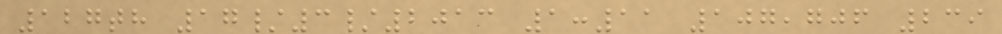127th 17/3/2013 1:11 107,706 239
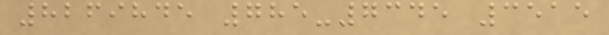8269845 785-7345 3515
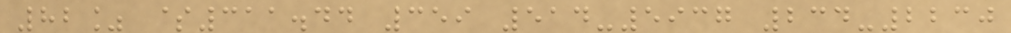82% $311.44 359 514-5937 234-2230
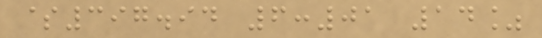$397.94 6:01 14%
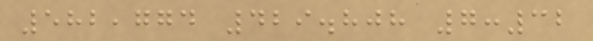582,774 429.808 7:32
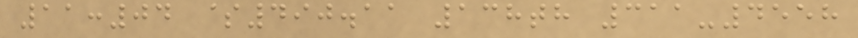11:04 $490.11 138th 311-4558
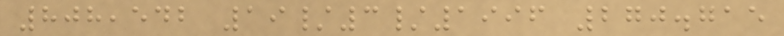808,542 19/3/1996 270.715
